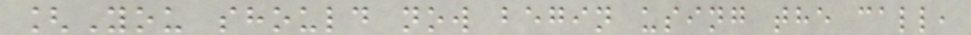[You should now begin using the call,
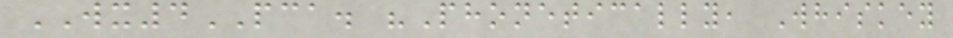WX4PCA. "Phonetically, Whiskey
